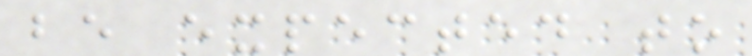be expected to
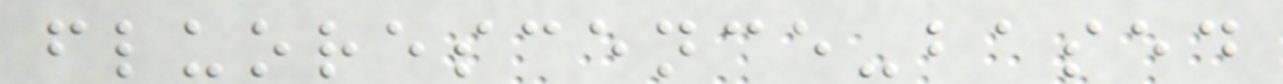fluorescence-based
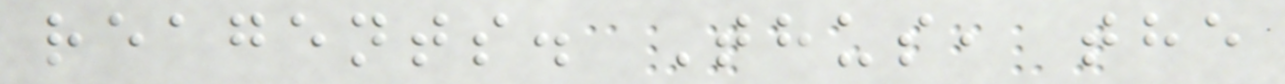reagents. Thus, the
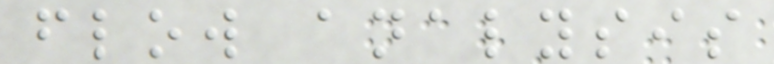flow analysis
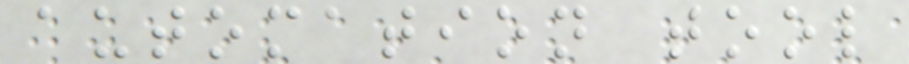automation tool
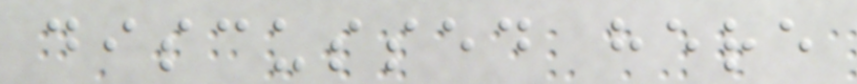discussed here
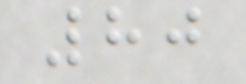80
